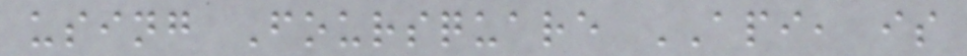using Foursquare API, is
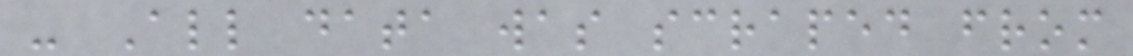- All data was scraped from
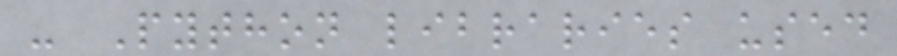- Python libraries used
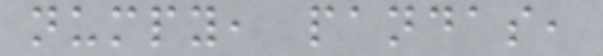numpy, pandas,
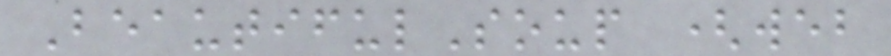BeautifulSoup (web
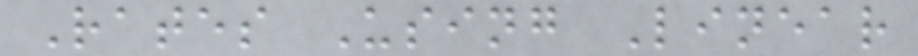Rates Using Linear
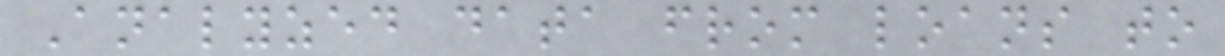Analyzed data from loans to
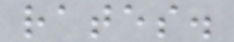rates.
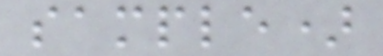sample)
